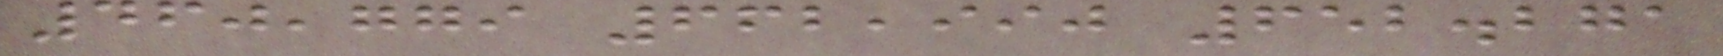460,779 662,990 652.271
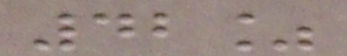42%
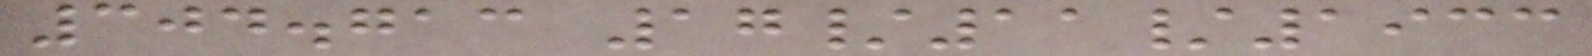304.713 17/11/1933
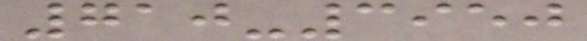710-3950
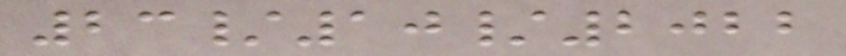23/10/2022
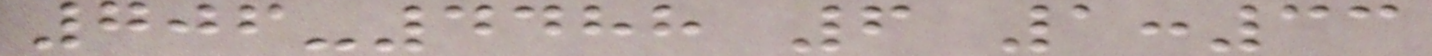706-4488 6 1:33
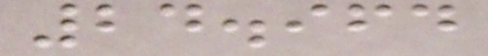24.964
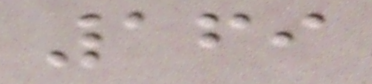169
